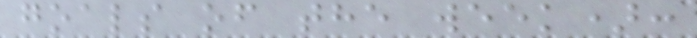goals of the week):
